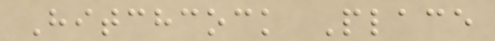Hitchcock Place
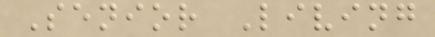Senior Living
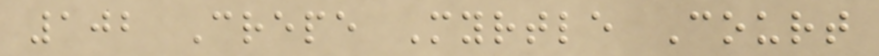102 Crepe Myrtle Court
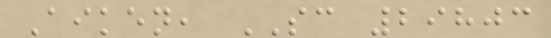Aiken, SC 29803
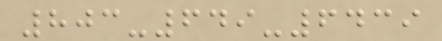803-649-6439
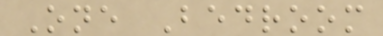One Bedroom
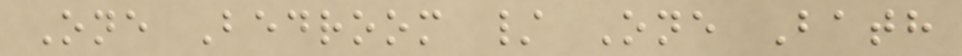One Bedroom / One Bath
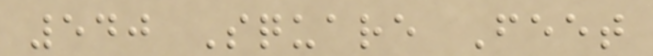540 Square Feet
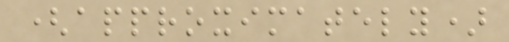(approximately)
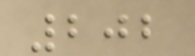202
